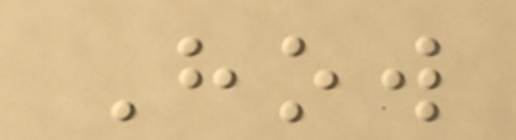How
